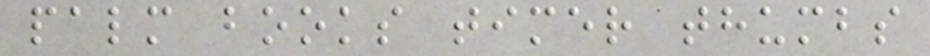palm books timer thumbs
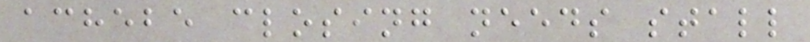achebe closing needs stall
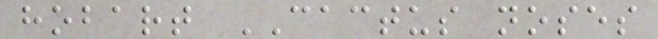hobart CACTUS noses
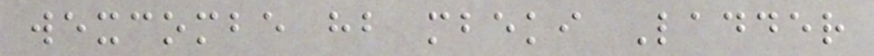wexcombe hb mbeki Ladder
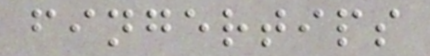fingertips
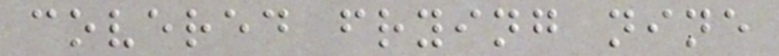covered frying nine
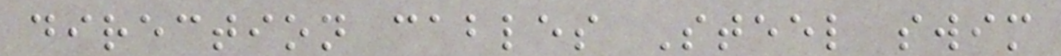direction cables Steel swim
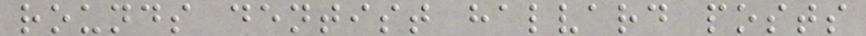rounds dentist halvard posts
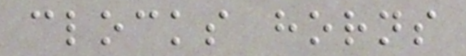clocks horns
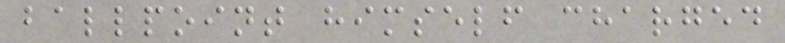ballpoint himself charged
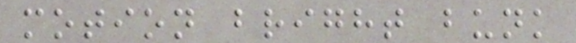motion bright bunk
